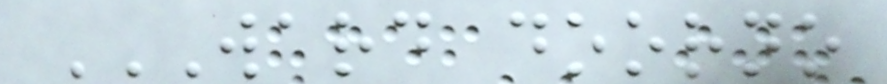WARD DOORNO
